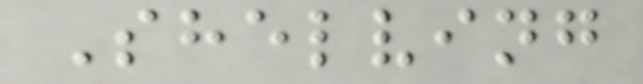Shelving
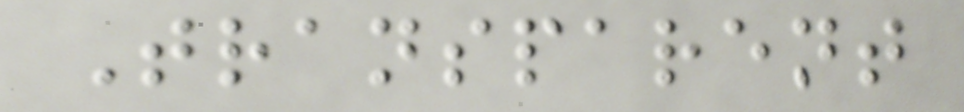Transparent
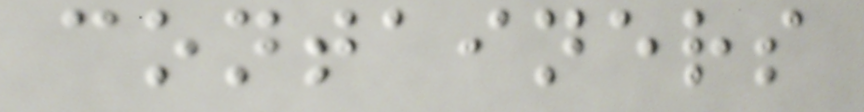containers
